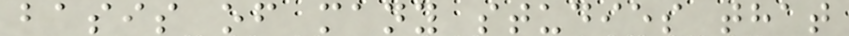basis of many studies that
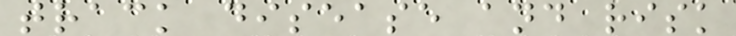track disease and risk
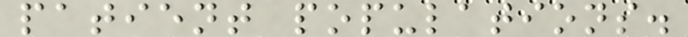patient populations.
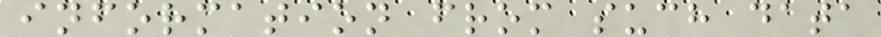information from such data
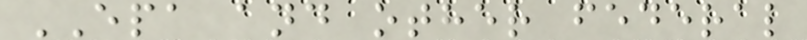EPA and other federal
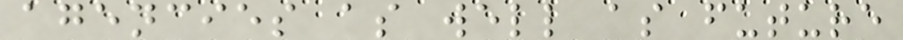agencies as well as future
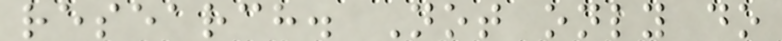research. Not only do
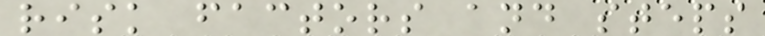risk factors and steps
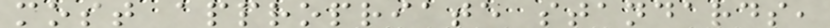most appropriate standards,
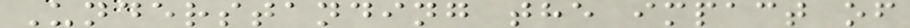Understanding the impact of
